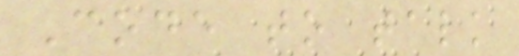Code to talk
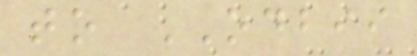to ODBII
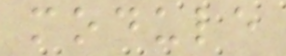module
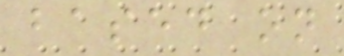based on
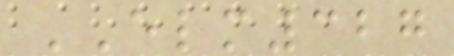ELM327
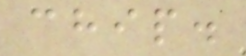chip.
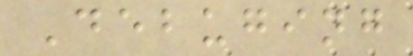Debuging
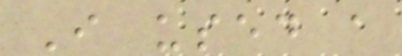I used a
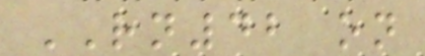RN42 on
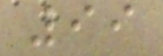99
